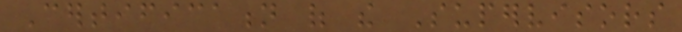Certification of the Supervisors
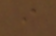i
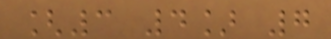[3 4] 7
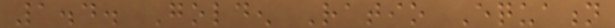1.4. Golden Ratio Equation
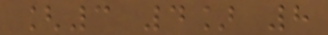[3 4] 8
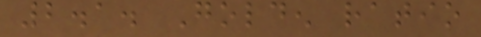2.1. Golden ratio
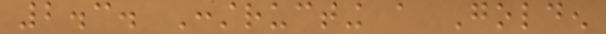2.3. Constructing a Golden
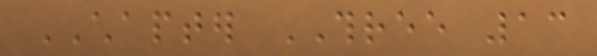CHAPTER THREE 13
